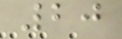20
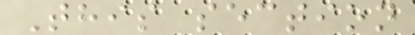This section
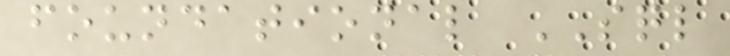foundational SQL
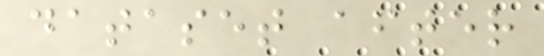dataset after
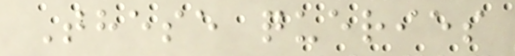These queries
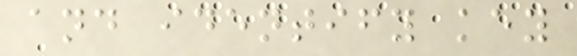and identify key
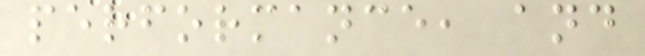performance, and
